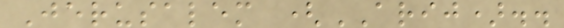Jerusalem (ARIJ)..
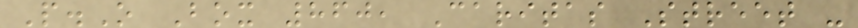P.O Box 860, Caritas Street -
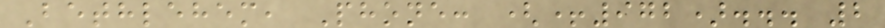Bethlehem, Phone: (+972)... 2
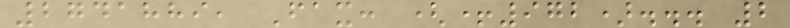2741889, Fax: (+972)... 2
